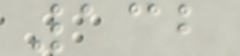132
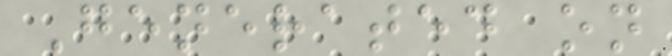Generated on
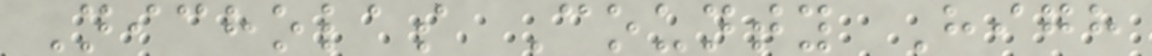Nicholas County High
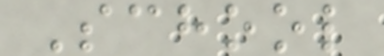School
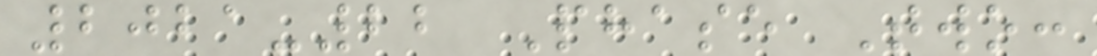2021-22 Phase Two:
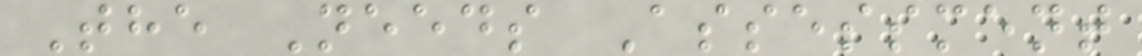The Needs Assessment
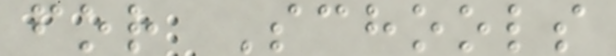for Schools
